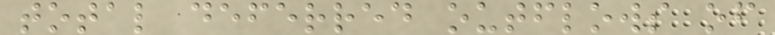total deferred outflows of
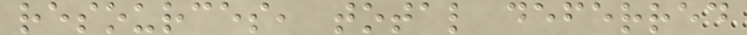resources, total deferred
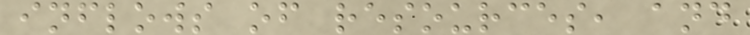inflows of resources, and
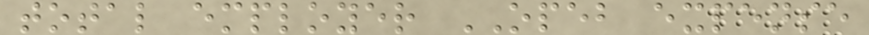total employer OPEB expense
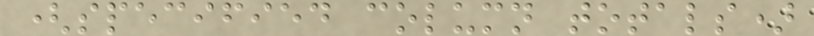(specified column totals)
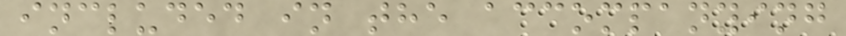included in the accompanying
